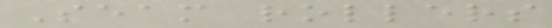Seam rollers
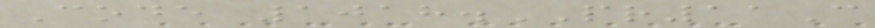Code 1018.PR11C
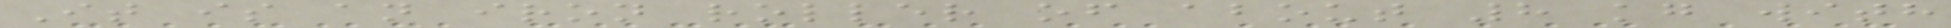It is an iron roller of about 8 kg with
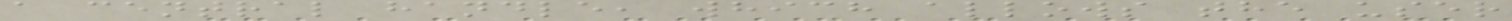a central handle, which allows the user
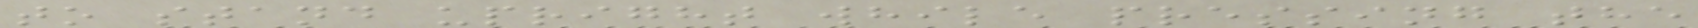to stand upright while pressing the
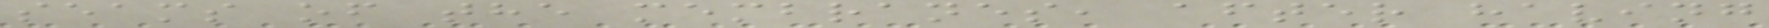seams of the membranes, after having
